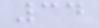34
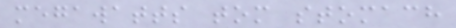megawatts tom stomach
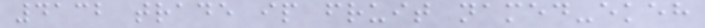4132 trade ip fruit named-ekeh
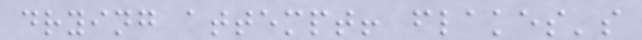drying attempt! flakes's
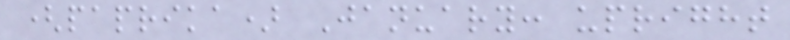(paprika) January: upright
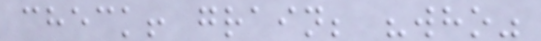check! grain; "who"
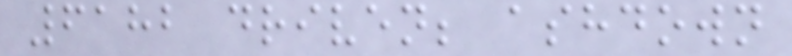6182 driven; ashdown
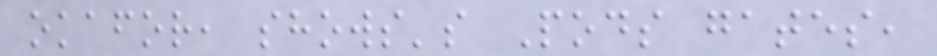okafor, shows's Pods gates,
